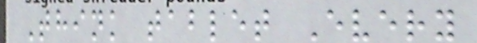Think tablet Every
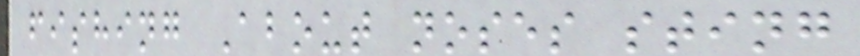fishing About noses sting
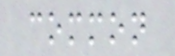common
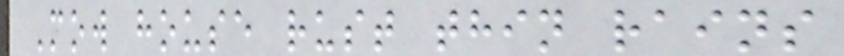Mow house rust thin rains
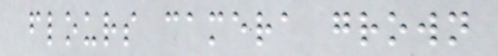flours camera grown
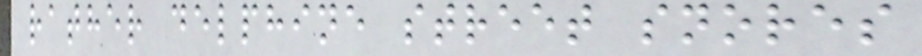rather delphine street snores
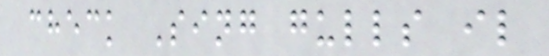check Sing gulls il
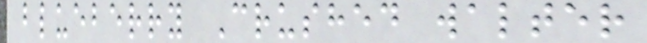blueberry Crushed walter
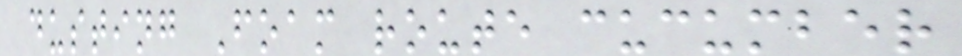dusting Foam route cucumber
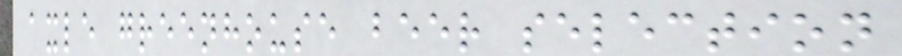axle greenhouse beer selection
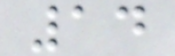14
